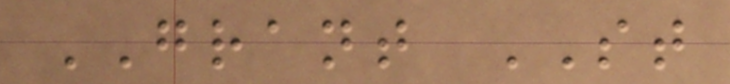GRANT ST
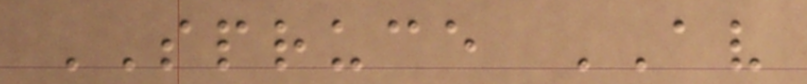SPRUCE AV
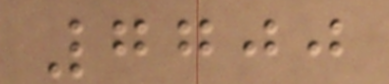7700
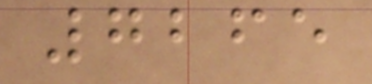7265
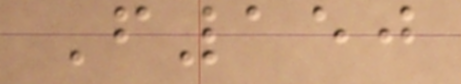F150
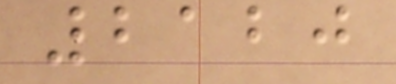2120
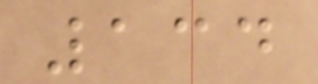134
